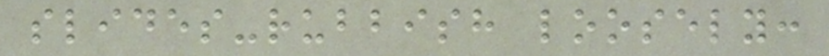slides-rubbish loosely:
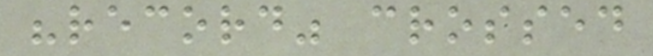"record" crossed
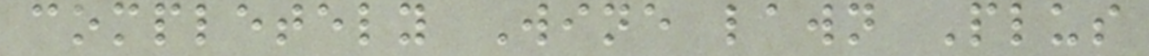completely Wine lawn Plus
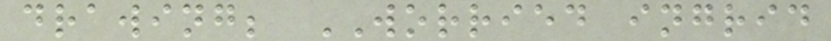drawing; WORRIED ingrid
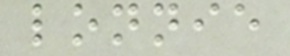lonnie
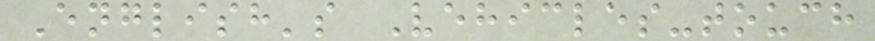English's Vehicles-touch
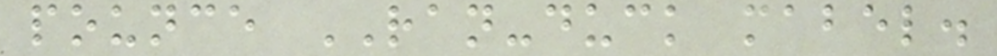pounce RAN-duck mabel.
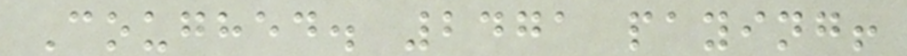Coughed. 2471 paying!
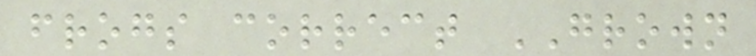frogs correct GROWN
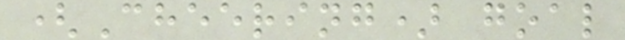(Cheering) goal
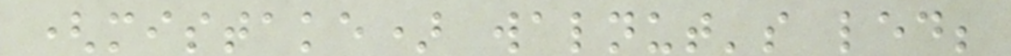(mistake) walnut's led;
